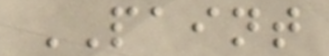PAINT
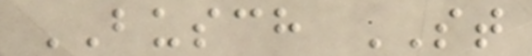BUSCH ST
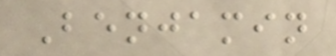Benjamin
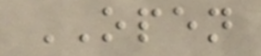OPEN
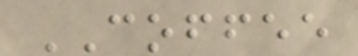COFFEE
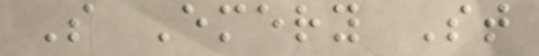S Emery St
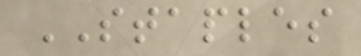STAPLES
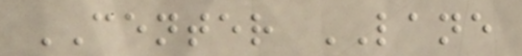CENTER LANE
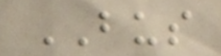BUS
